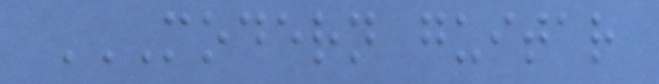MODERN GUITAR
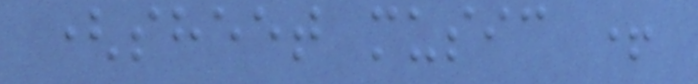(sheet music +
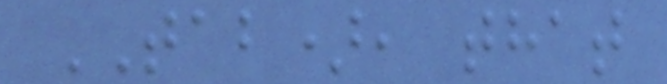TAB), that
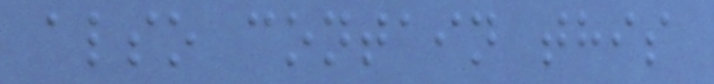also contain this
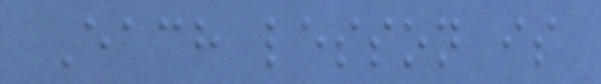Each lesson is
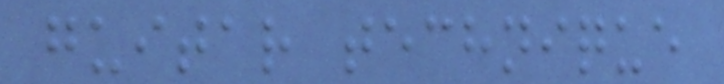guitar technique
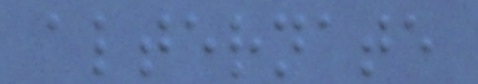alternate
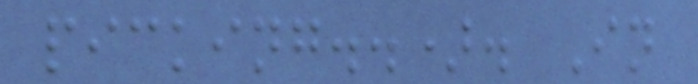picking..). In
